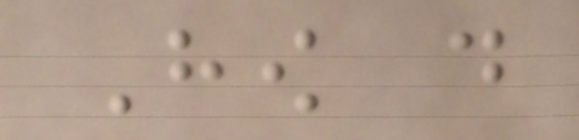How do
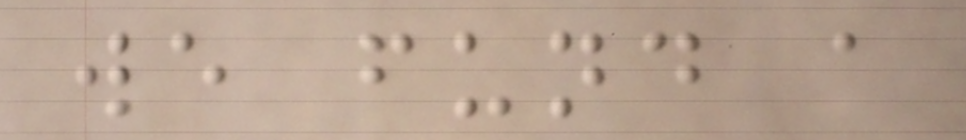we fund a
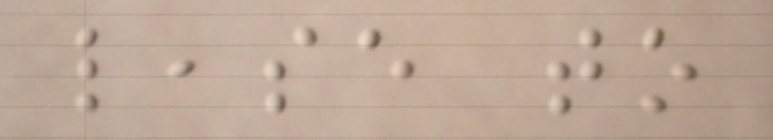lease to
